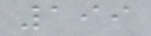199
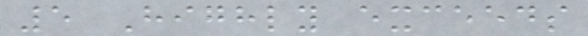5 Highly exceeds
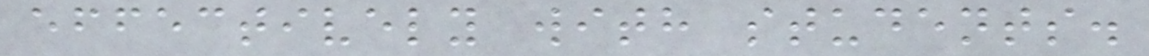effectively with students.
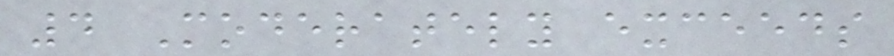4 Moderately exceeds
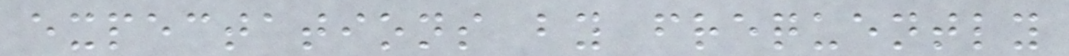expectations by frequently
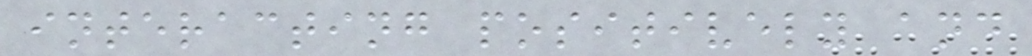interacting positively and
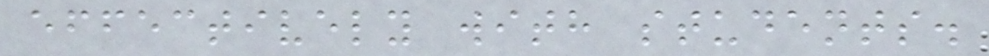effectively with students.
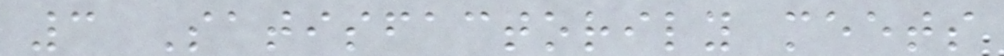3 Satisfactorily meets
